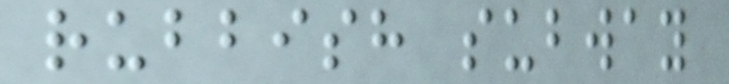rubbish subway
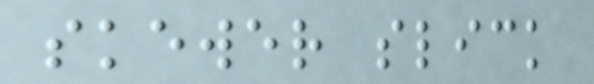skewer slick
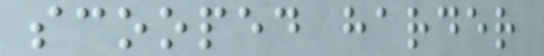scooped harder
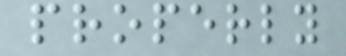properly
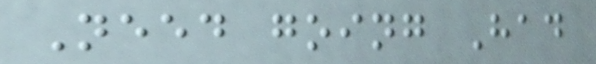Need going Had
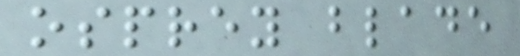osprey blade
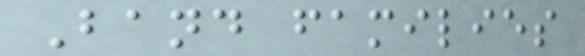Band families
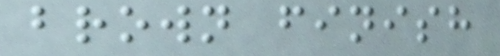brown finish
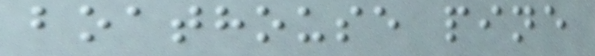boathouse pine
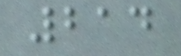214
